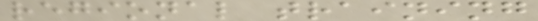regional training
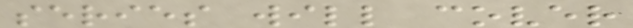series will cover
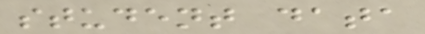student data
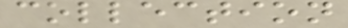collection
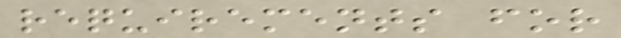requirements for
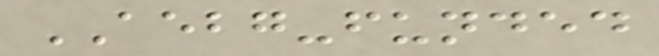AEBG-funded
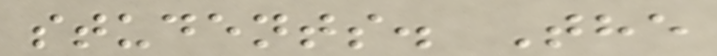students. The
